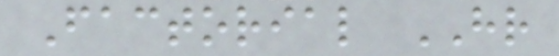Factorial HR
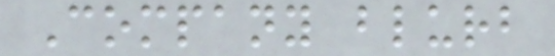Company blurb
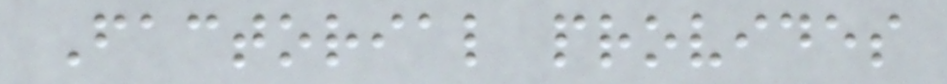Factorial provides
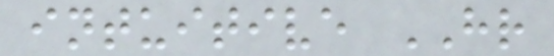intuitive HR
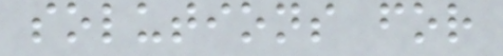solutions for
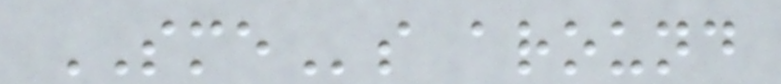SMEs around
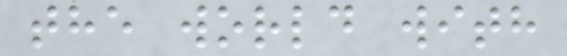the world with
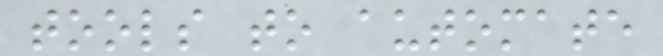tools to automate
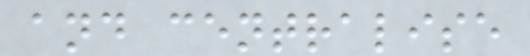and centralise
